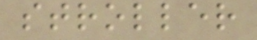stroller
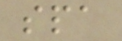spa
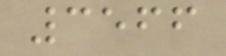3566
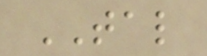TAL
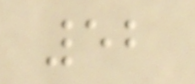52
